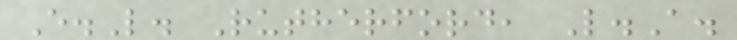E.L. Rutherford, L.A.
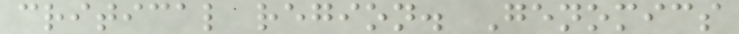critical region. Genomics
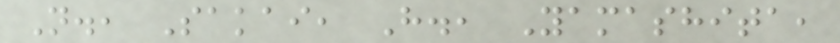N., Sakai, H., Yamashita,
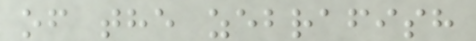of the zebrafish
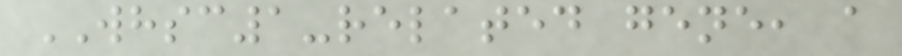WHSC1-related gene, a
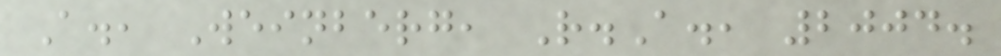A., Weinberg, R.A., 2004.
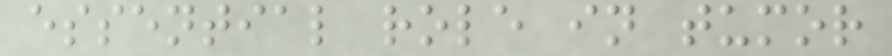essential role in tumor
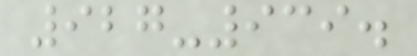927-939.
